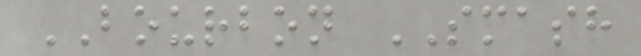BOURBON SMASH
